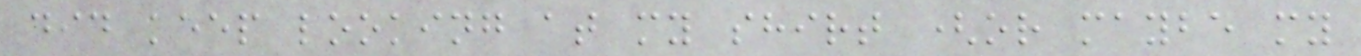did keep looking at my shirt (or maybe my
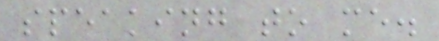speaking to me.
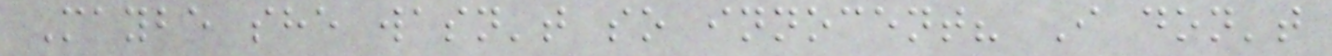Maybe she wasn't so innocent? I don't
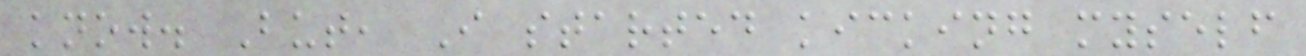know. But, I started kicking myself
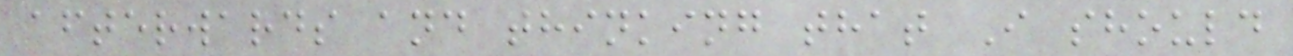afterwards and thinking that I should
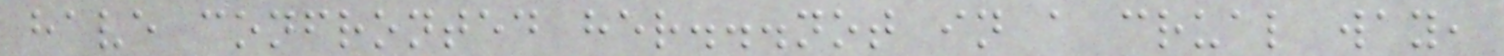have confronted her...not in a crual way,
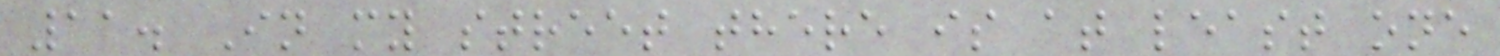11. In my street there is at least one
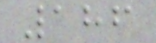186
